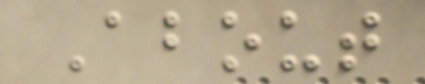About
